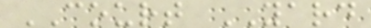COURT YARD
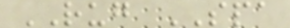RUG SPA
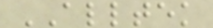ALLTEK
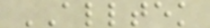ALLTEK
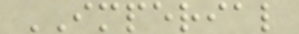IMPERIAL
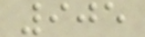905
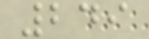249
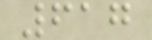617
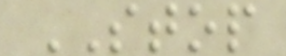STOP
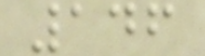146
